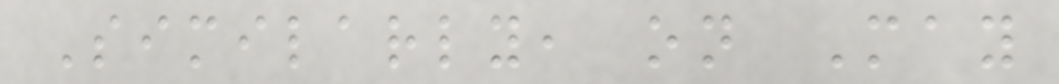Similarly, on May
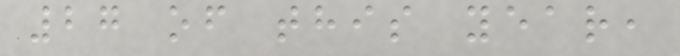27 of this year,
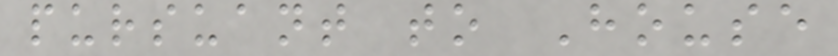pursuant to House
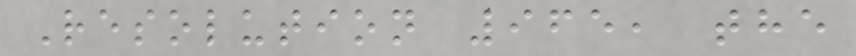Resolution 965, the
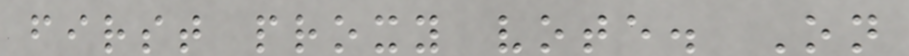first proxy vote. On
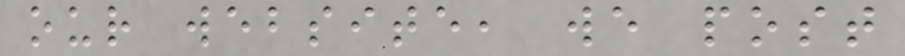our website, we post
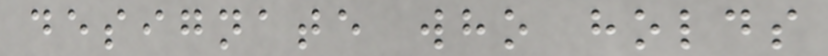designate who holds
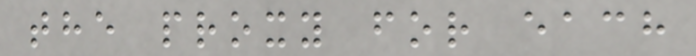the proxy for each
